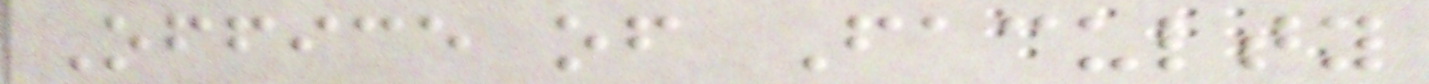Office of Faculty
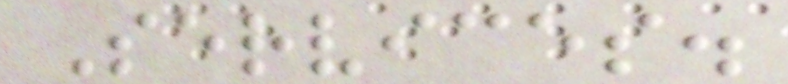Services.
